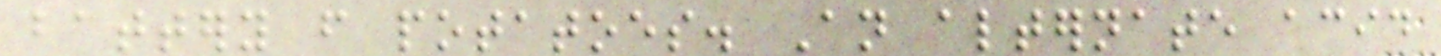battery from potatoes. An alternate acid
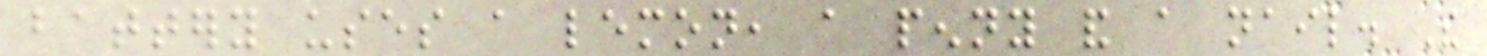battery uses a lemon, a penny and a nail. The
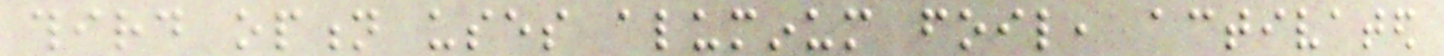third option uses aluminum foil, activated
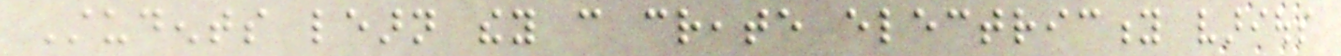Students learn they can create electricity various
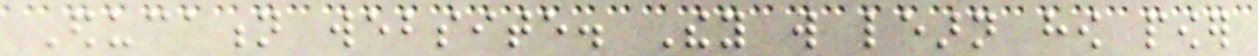Education website. They will learn how power
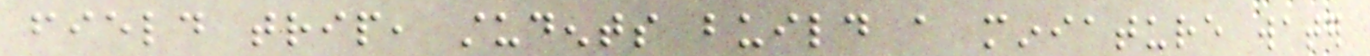field trip, students build a miniature water
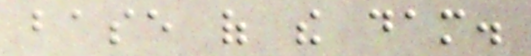base of the dam.
